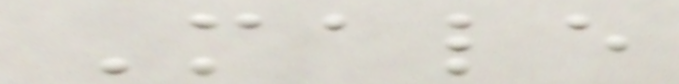Male
